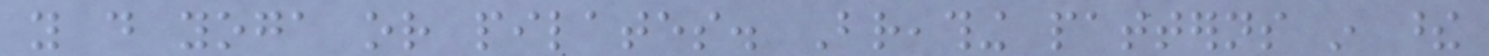you do yoga or pilates. Breathing patterns in these
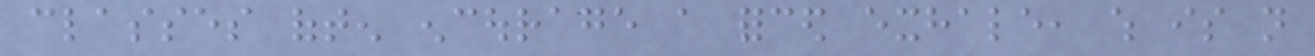classes often encourage a forced exhale, which is not
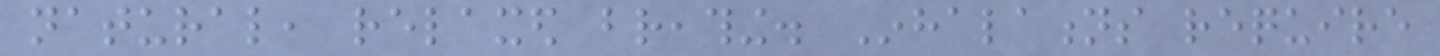natural, relaxed breathing. Inhalations require
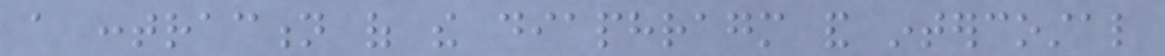a contraction of the diaphragm and intercostal
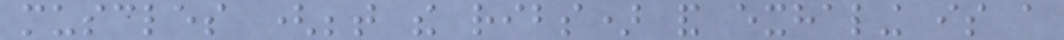muscles (between the ribs) and exhaling is a
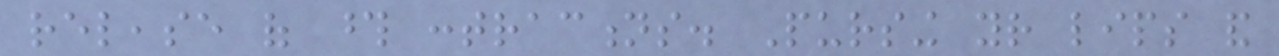release of those contractions. Pursing your lips and
